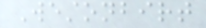Westonbirt
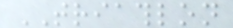TRIATHLON
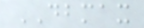DBMAX
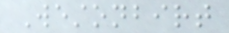Westonbirt
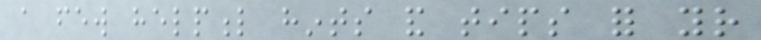a few helpful hints and tips for your
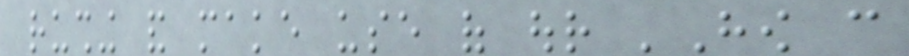rushing and make use of our 'How can
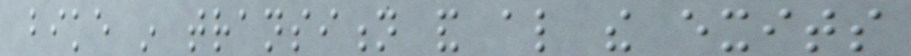bike in transition and also the exits
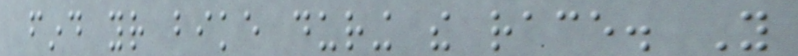find your bike during the race. You
